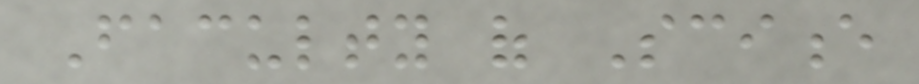Faculty of Science
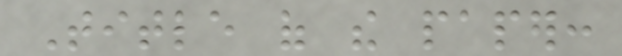Title of the paper:
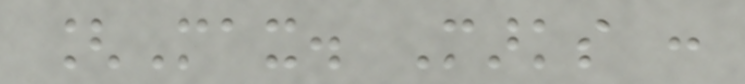[Max. Marks :
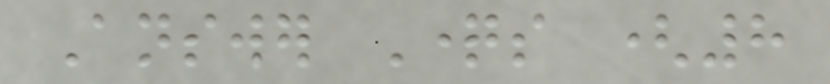Answer Questions (8
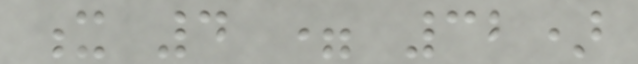x 4 = 32)
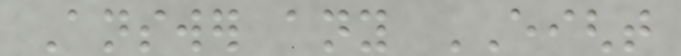Answer any EIGHT
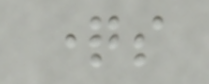questions
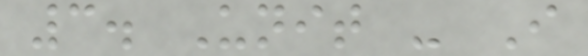3. Unit - I
